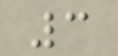3
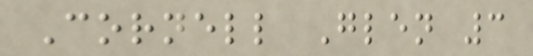Cornell Glen 3
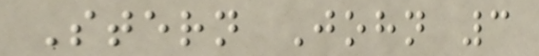Stern John 3
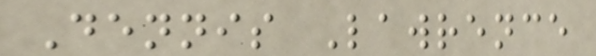Dennis Lawrence
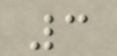3
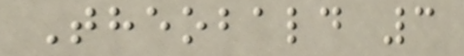Theobald 3
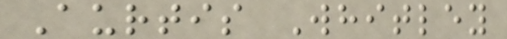Aurtis Whitley
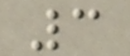3
